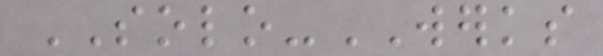SOLO-WERKS
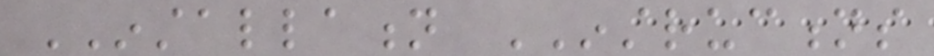INSTALLATION INSTRUCTIONS
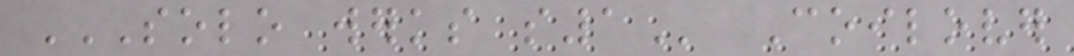SOLO WERKS S1 Coilover
